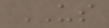US
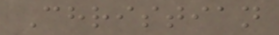Christian
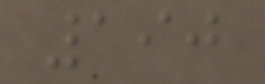190
